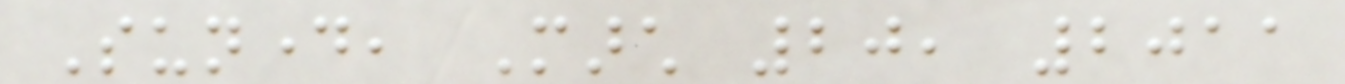Sunday, March 20, 2011
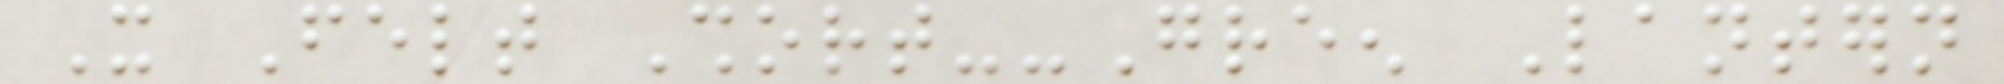It Felt Short--Green Lantern
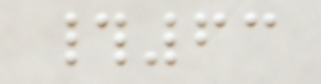#63
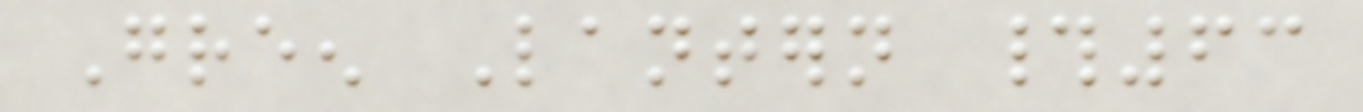Green Lantern #63
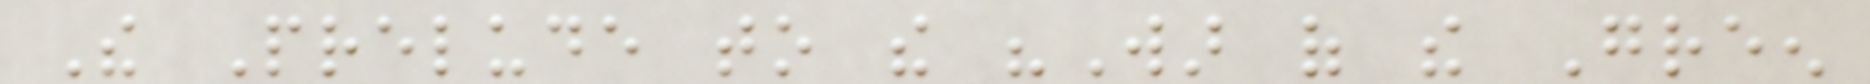The Prelude to the "War of the Green
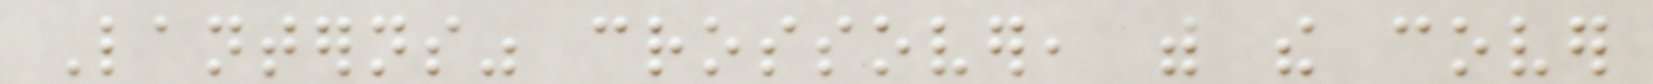Lanterns" crossover, with the cover
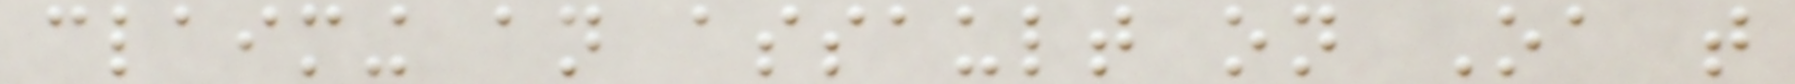claiming an assault on Oa that
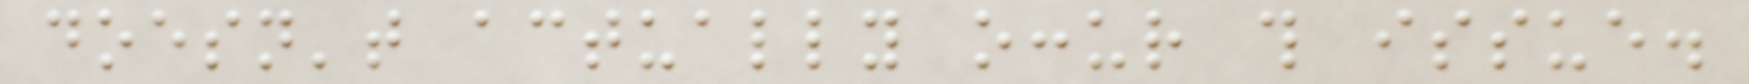doesn't actually occur this issue.
